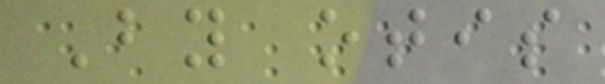By otis
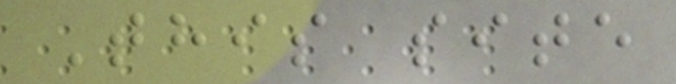This site
